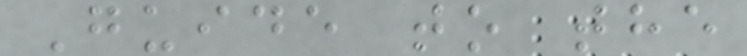Guide to the
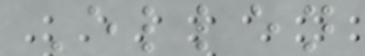Ellen
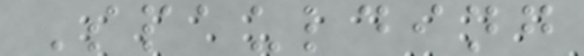Spaulding
